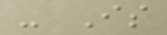- Is
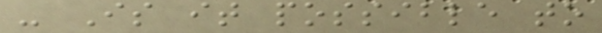- Is it possible to
